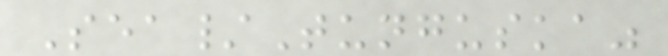Sea/Tunguska"
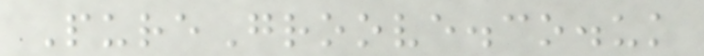PureGroove.co.uk
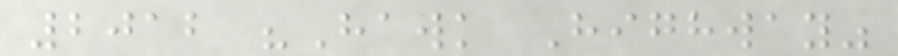2012 "Hawk Highway"
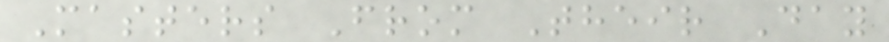Masters From Their Day
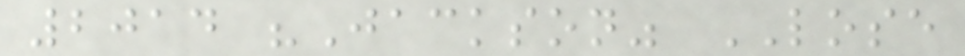2014 "Jackson" LOSE
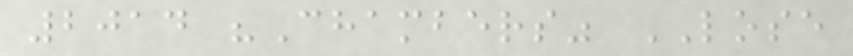2014 "Chambers" LOSE
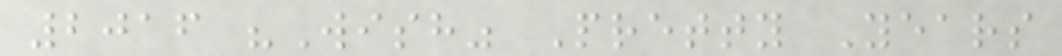2016 "Wish" Pretty Years
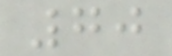70
